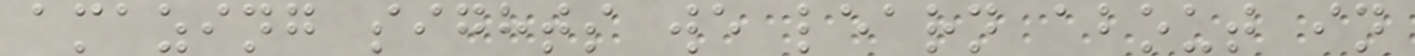amazing sights we learn about in
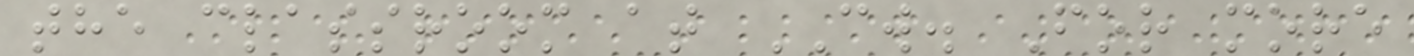the classroom at CW. For more
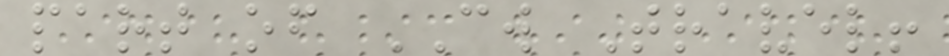part of CW Travel!
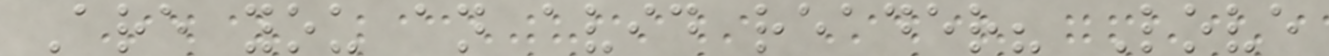Are you an avid reader? Love
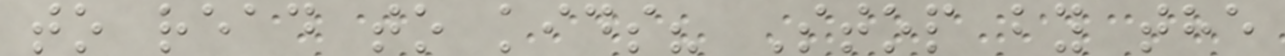to read to kids? Stop by the
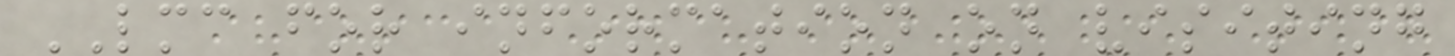LMC for information on visiting
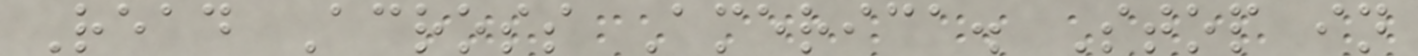Read Across America. Stop in
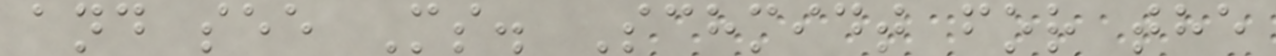and see Ms. Schmidt for the
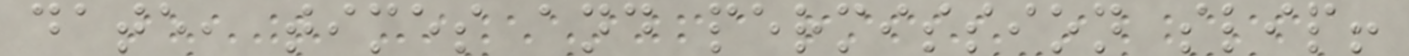date, times and permission slip!
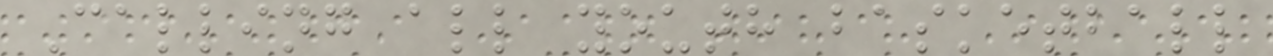Calling all youth basketball
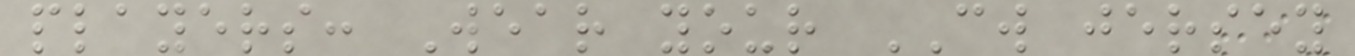players: Wear your CW jersey
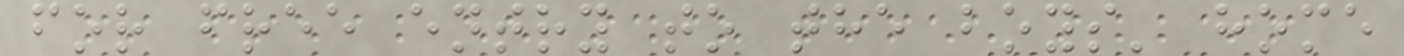for free entry to the boys' home
